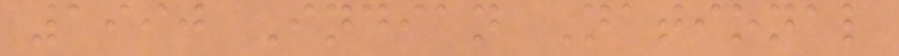1990 Indian National
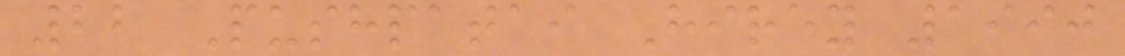22 Pushpatai Hirey 1990
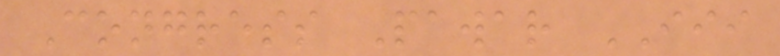Congress Pawar III
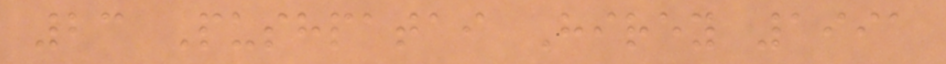23 Pushpatai Hirey 1991
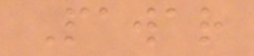Pawar
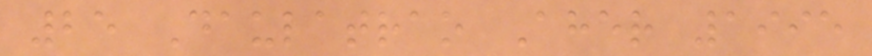25 Daulatrao Aher 1995
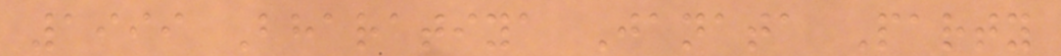1999 Bharatiya Janata Party
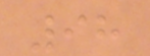98
